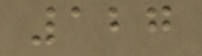127
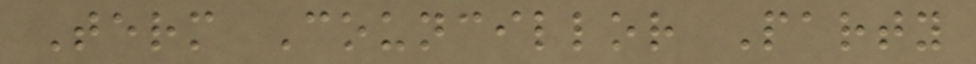Term Councillor Party
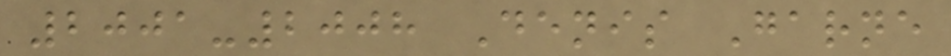2001-2008 Denis Garne
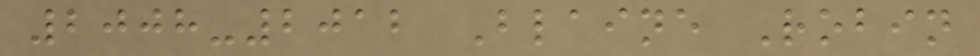2008-2012 Blaine Robin
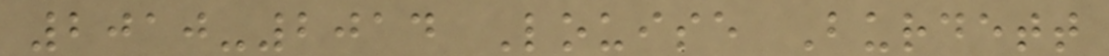2010-2014 Louise Burdett
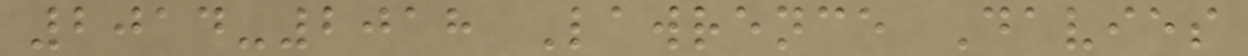2014-2018 Lawrence Davies
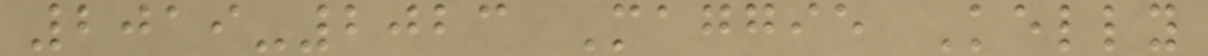2019-2023 Maggie Kelly
